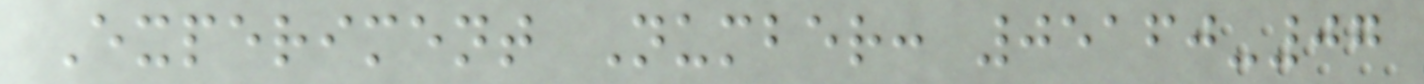Experiment Number: 05160-07
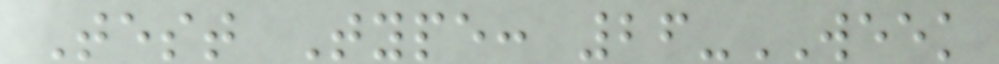Test Type: 26-WEEK
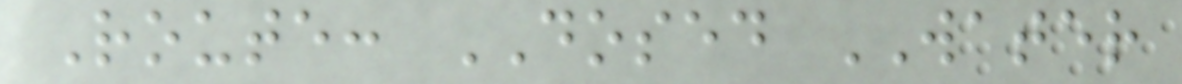Route: DOSED WATER
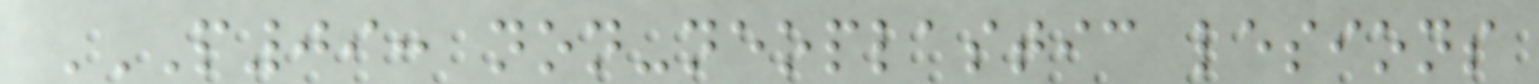P09: NON-NEOPLASTIC LESIONS
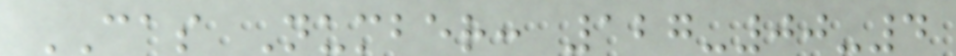CAS Number: 127-00-4
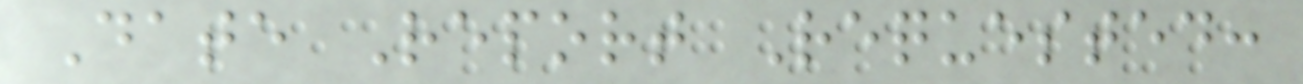Date Report Requested:
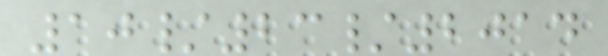10/23/2014
